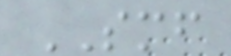SMF
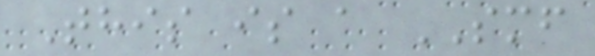This is a SMF
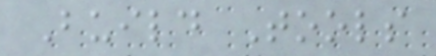Build Tools
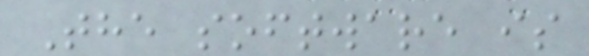The software is
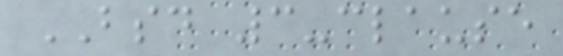BSD 3-clause
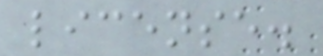license.
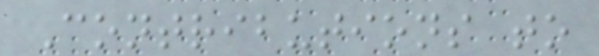Contributions to
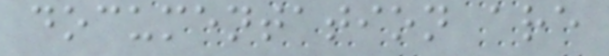documentation are
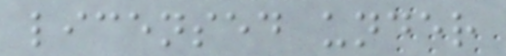licensed under
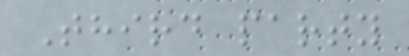Third party
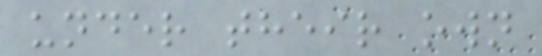under their own
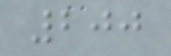200
